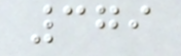379
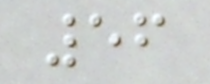56
